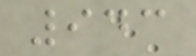943
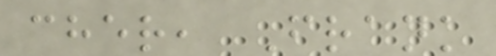cher, Frank
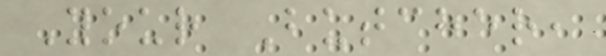Your Butcher,
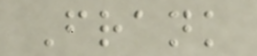Frank
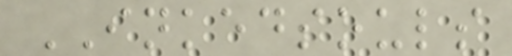INKEDSOULS
